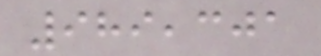989,301
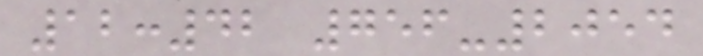12:42 756-2054
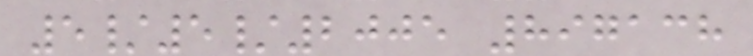5/5/2005 897138
